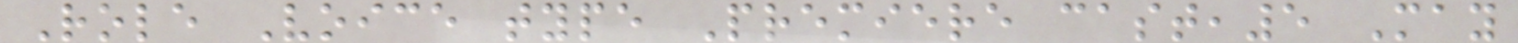Role Voice type Premiere cast,5 May
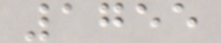1755
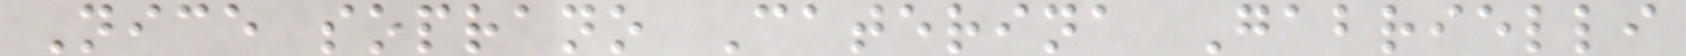Nice soprano Caterina Gabrielli
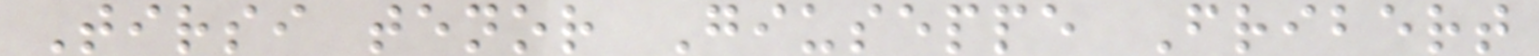Tirsi tenor Giuseppe Fribert
